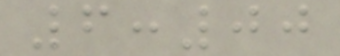6:00
